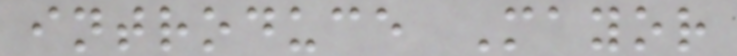introduce Mayor
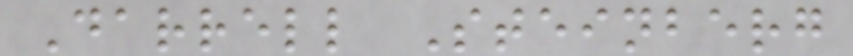Darrell Steinberg
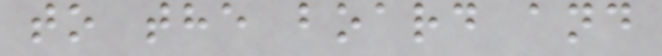to the board and
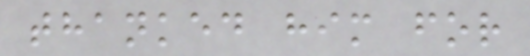thanked him for
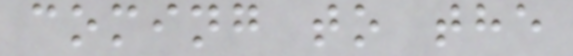coming to the
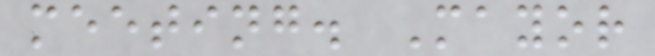meeting. Mayor
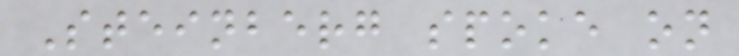Steinberg spoke on
